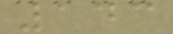143
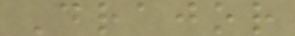Drajor
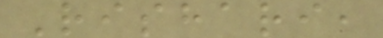Rishari,
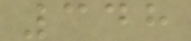348
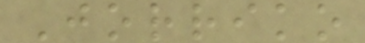Jorriko
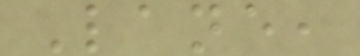Lane,
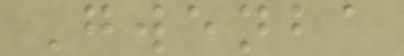Gwenba
